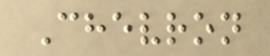Chevron
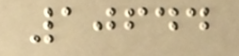10644
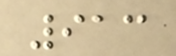913
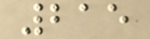215
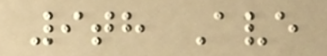9th Ave
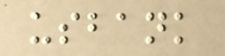usbank
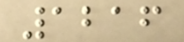1216
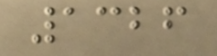1326
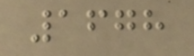1678
